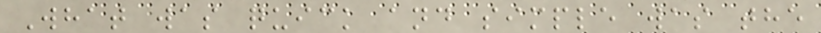What was quick and simple was the
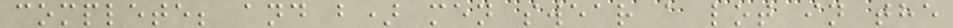complete; and b) men swear a lot in the
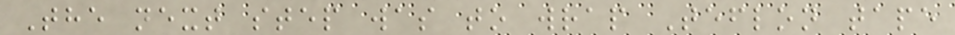The next step was to wrap Teflon tape
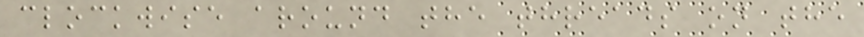clockwise around the threads on the
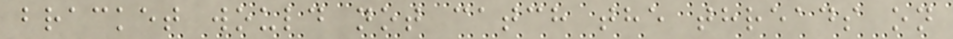bracket would not catch the threads on
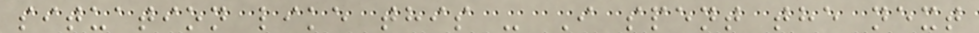situation like this - I spent the next
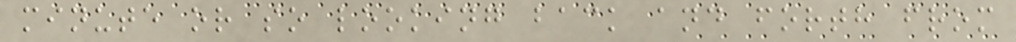minute or so looking back and forth from
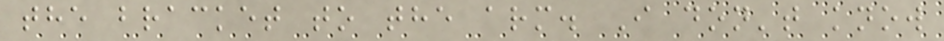the bracket to the arm. I don't know
